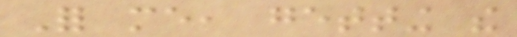For me, getting the
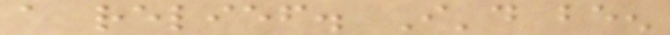a relief. I'd been
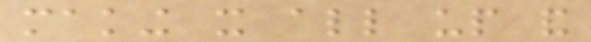making it all up and
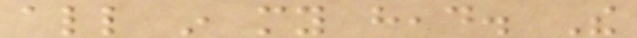all in my head. The
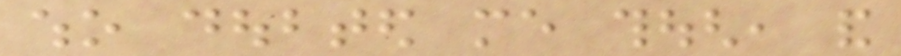who doubted me though, and
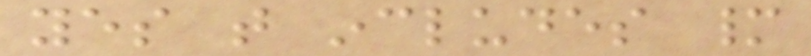yes that includes many
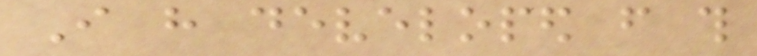I have developed from this
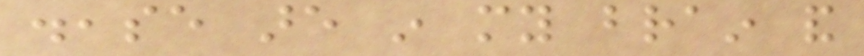disease are in my brain and
